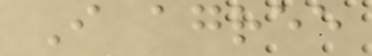I agree
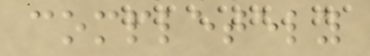completely
